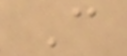C
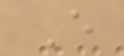E
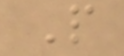P
